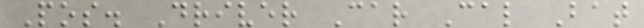Pos. Driver Car Cal Bat
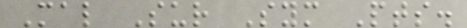Mal Sur Sym Pts.
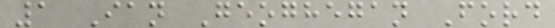1 Ian Geoghegan Ford
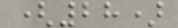(28)
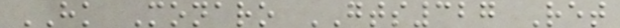HK Monaro GTS327 Ret
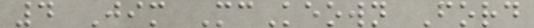4 Jim McKeown Ford
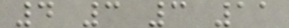4 3 3 11
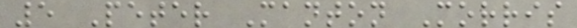5 Peter Manton Morris
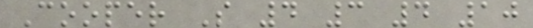Cooper S 4 3 4 10
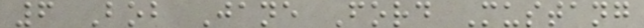6 Bob Jane Ford Mustang
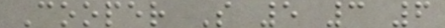Cooper S 5 3 6
